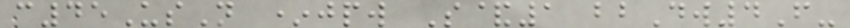c45UsN *jpw S&1 bbDw4F-
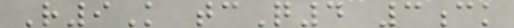R9K tcQ4 3ck
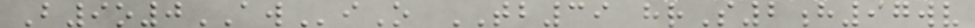B9o0AWiO TB39 hrS2h97wv
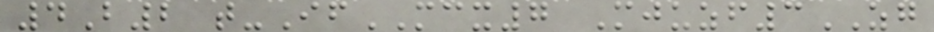4B2 t-IfMCX7 Mjuzf3ZG
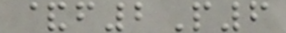&f2P6
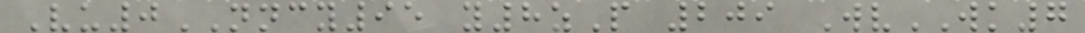Vu0NNCY95 y8zP 209 WvWK7
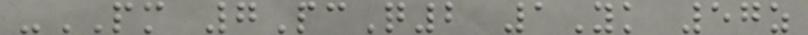-PM 7PcQ2 1Yk 57z
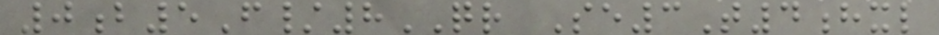0b5F/8QR Se3T4hxl
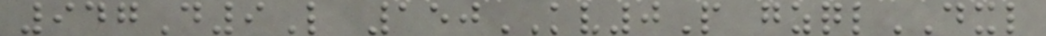947D9L 150KV0P gzqlDXL
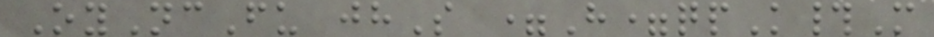OyNcFu jhS =H=qpK#M
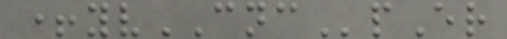+yvCNCpEr
